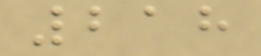218
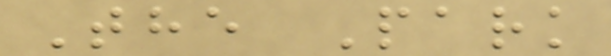The Park
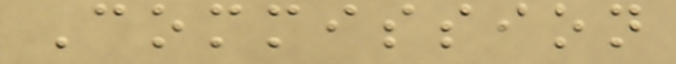Commission
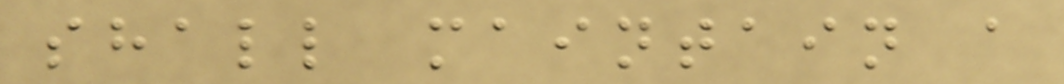shall maintain a
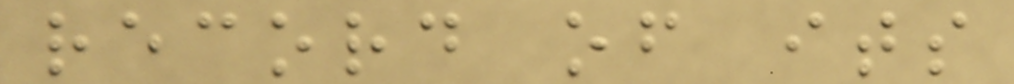record of its
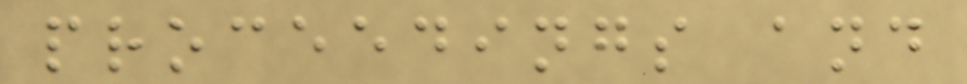proceedings and
